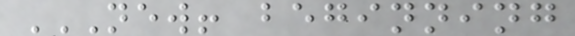NEW! BEGINNING
